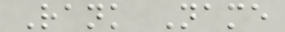Rank Name
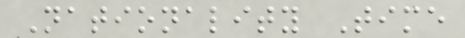Nationality Time
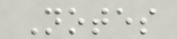Notes
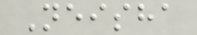Neisha
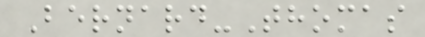Bernard-Thomas
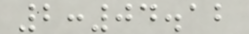2:04.12
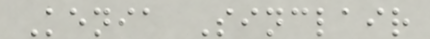Kenia Sinclair
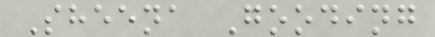Sheena Gooding
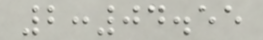2:04.55
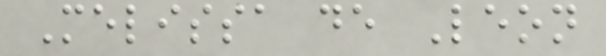Melissa de Leon
